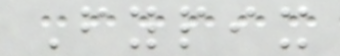Fypix
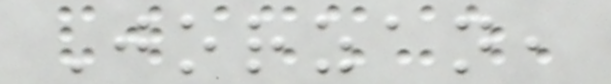Jorzan,
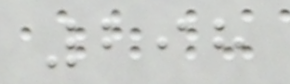298
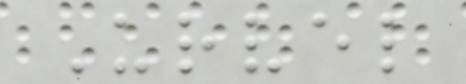Urvel
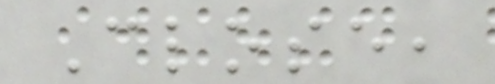Close,
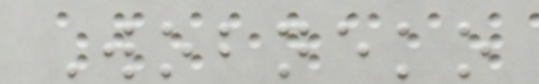Wobneko
